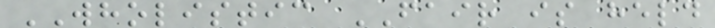WHOLISTIC FAIR is held
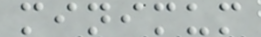minimum
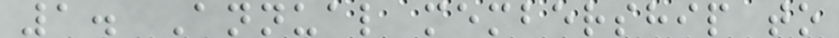1. Annual membership to
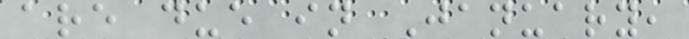are due in January,
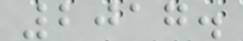2017.
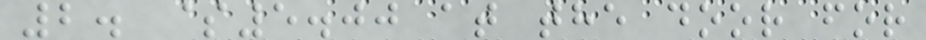2. $5.00 at the door for
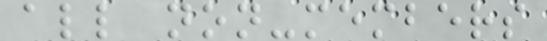all non-members
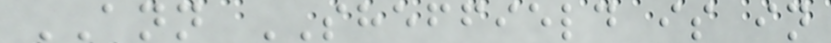ANN SHEFFIELD is in
